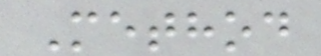Method
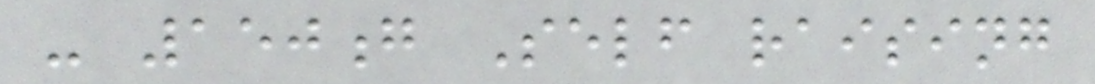- 150g Self raising
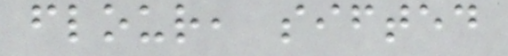flour, sifted
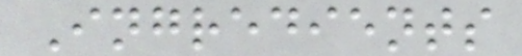Ingredients
